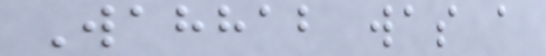Wahhab was a
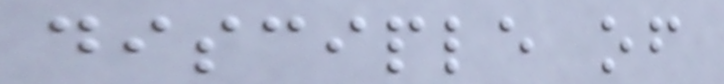disciple of
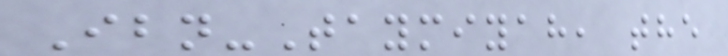Ibn-Taymiyah, the
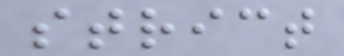strict
